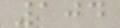104
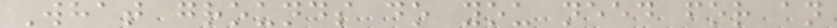What grounds do you need for an
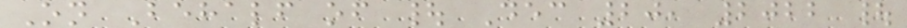On Behalf of | Dec 20, 2022 |
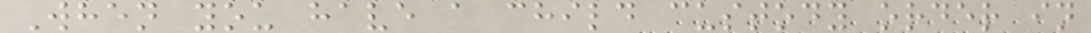When you have a child custody order in
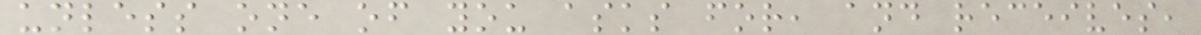unless one of you asks for, and receives,
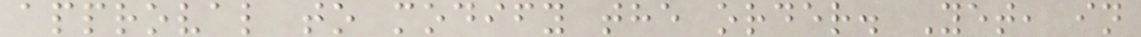approval to modify the order. Yet, in
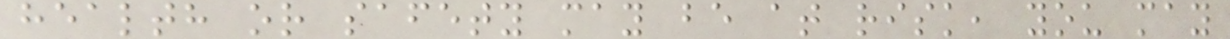health or safety may be at risk, you may
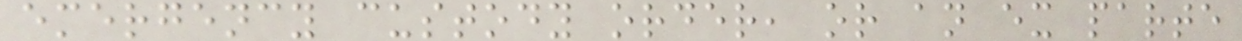emergency custody order, or an ex parte
